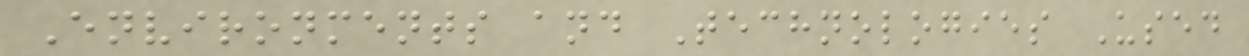Environments and Technologies Used
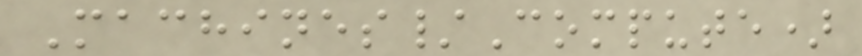Machines/Compute)
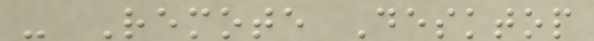- Remote Desktop
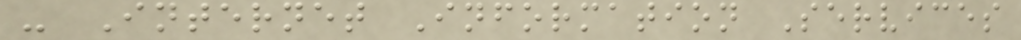- Internet Information Services
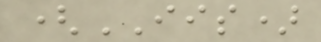(IIS)
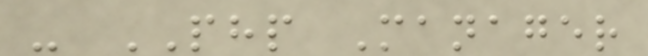- PHP Manager
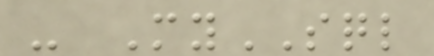- MySQL
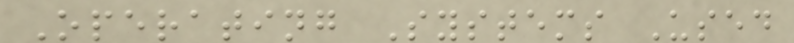Operating Systems Used
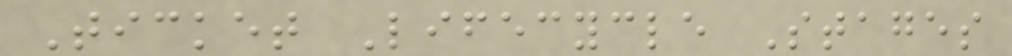Ticket Lifecycle Stages
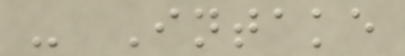- Intake
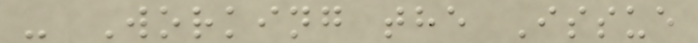- Working the Issue
